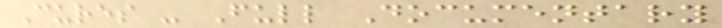Cures - Full Documentary
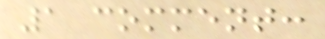1 comment:
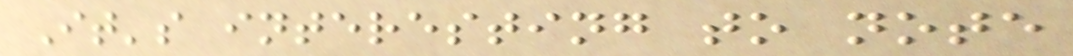It's interesting to note
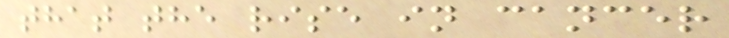that the rise in cancer
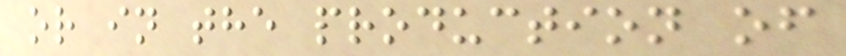or in the production of
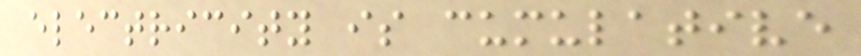electricity is cumulative
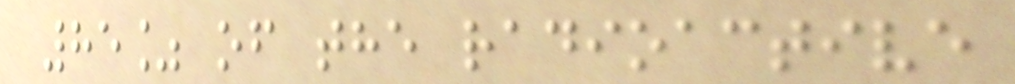85% of the radioactive
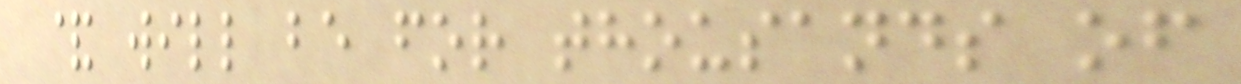& will be for thousands of
